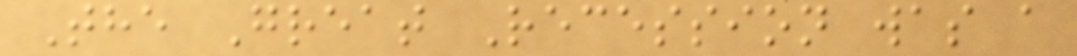The Great Recession was a
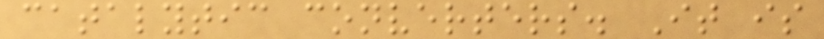catalytic converters. It is
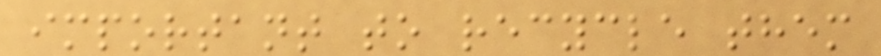important to recycle them
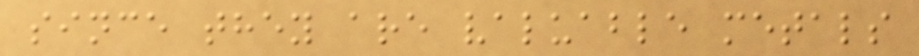since they are valuable metals
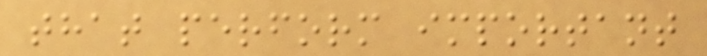that perform important
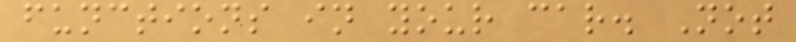functions in your car. Not
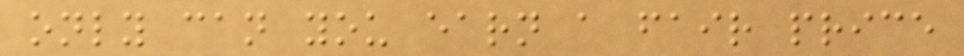only can you earn a fair price
